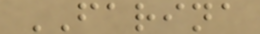FARINA
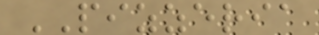PIZZERIA
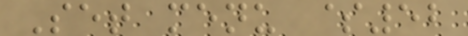Set menu $52
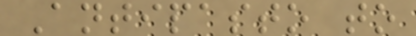Antipasto to
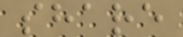share
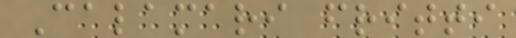Calamari fritti
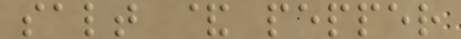salt & pepper
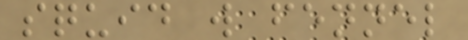squid w fennel
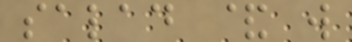salad & w
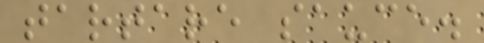tartare sauce.
